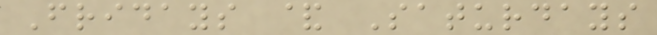Fridays & Saturdays
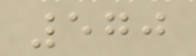570
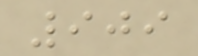909
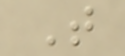T
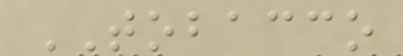TOBACCO
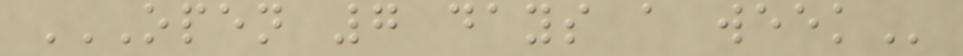OPEN 7 DAYS A WEEK
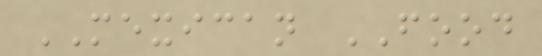MEXICAN FOOD
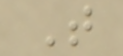T
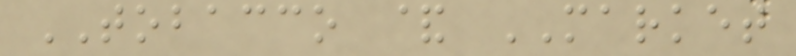TOBACCO & MARKET
